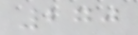270
